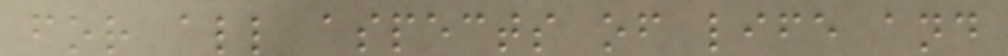for all aspects of life and
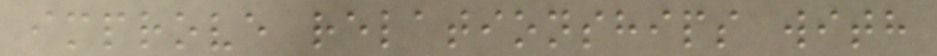improve relationships with
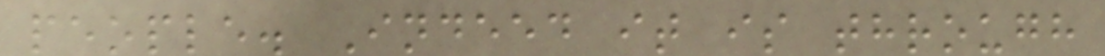people. Indeed it is through
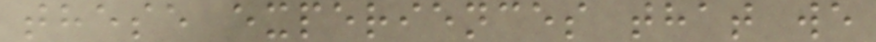these experiences that we
